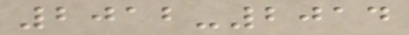2012-2014
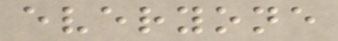everyone
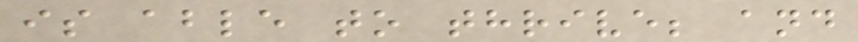is able to thrive; and
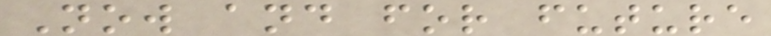Now and for future
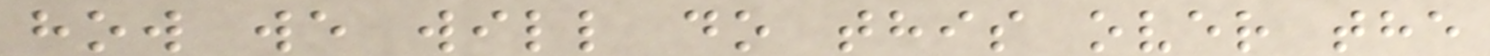how we will do this over the
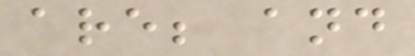are; and
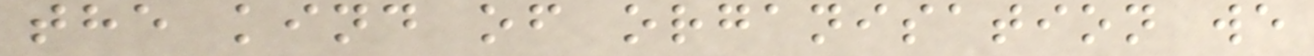the kind of organisation we
